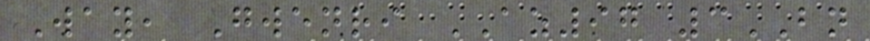Way, Gwenri AZ97 3BN
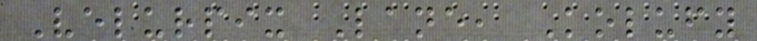Velurpix Lane, Kolufy
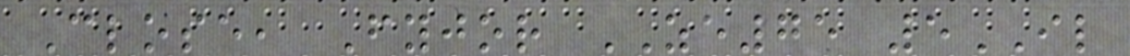Close, Fyjor ZE75 5IL
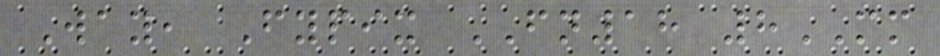Way, Fypix FN18 8MM
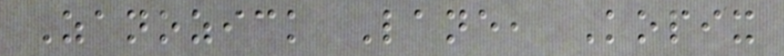Zanozick Lane, Kopix
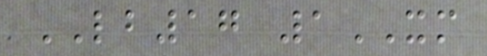LB17 1XM
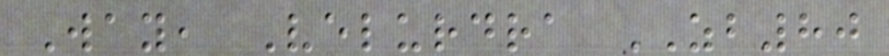Way, Velurdra ZB80
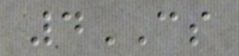4CS
